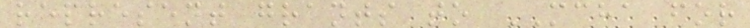represent grants to MCHA for
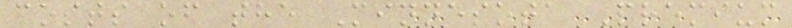costs of the Minnesota Premium
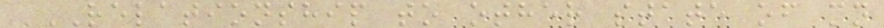RELATIONSHIP TO OTHER STATE OF MN
